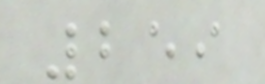259
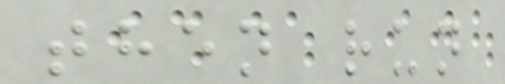then run
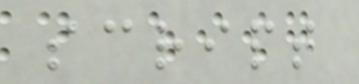script
